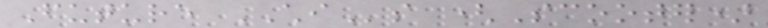Future CHIs (Scooter)
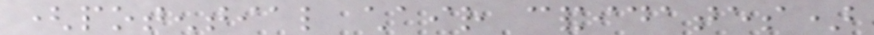(potential chair candidates)
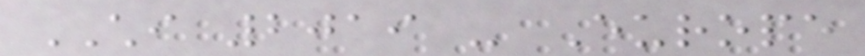CHI 2019 - Europe
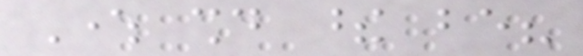Where should these be?
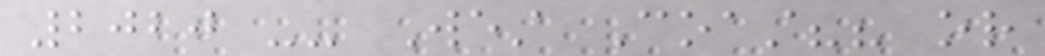2020 -- West Coast?? or
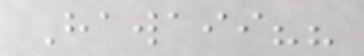Hawaii??
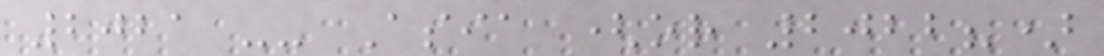2021 -- Asia (or 2022?)
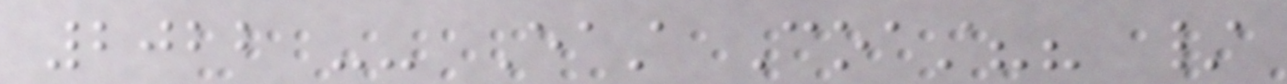2022 -- East Coast?? /
